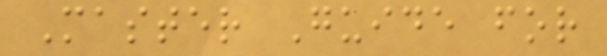Master Guide for
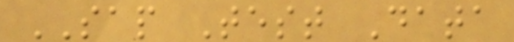SAP Test Data
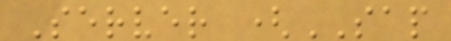Server (SAP
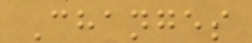Changes
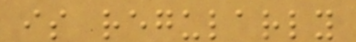is regularly
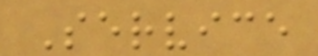Service
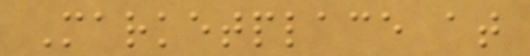Marketplace at
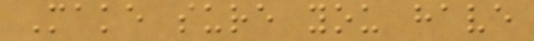Make sure you have
